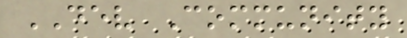DEV Community
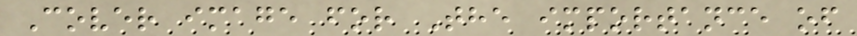Cover image for The importance of
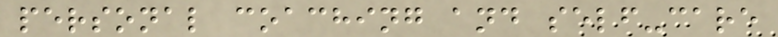personal coaching and self-care
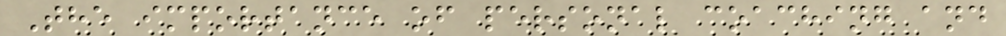The importance of personal coaching and
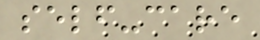self-care
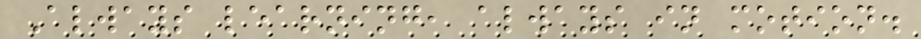Always learning, always in motion.
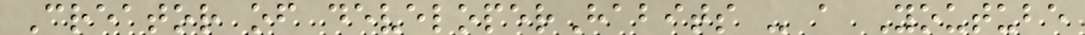Creator of developerHabits - a Youtube
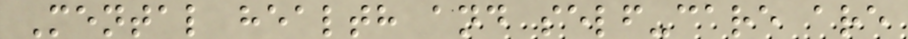Mental health and self-care are
